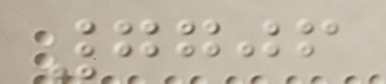7706
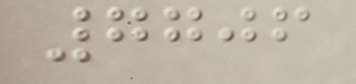7706
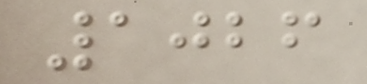1026
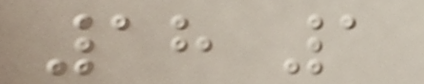18 1
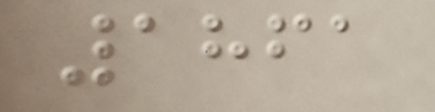1861
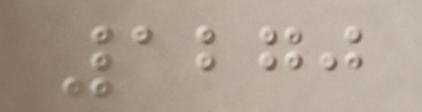1270
